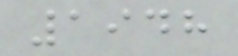1948
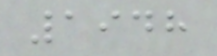1948
